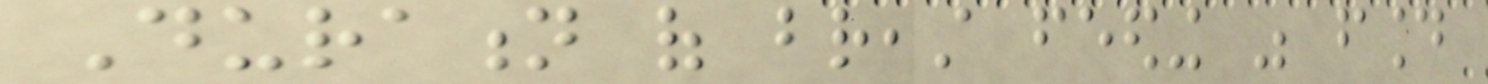Duration of breast feeding was found
